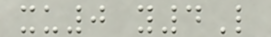xu0 y4L
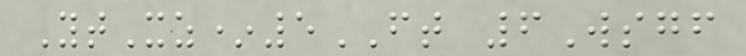YtXz*5FT 6Wsgf
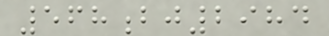568bj2984
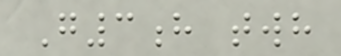G3h twh
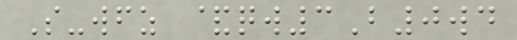S-wfz &qw3B0wd
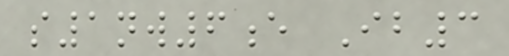s1nw6e Ib3
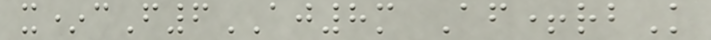x*cF6AJ8m Af+rbK
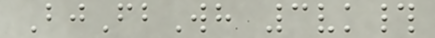BjFbWh 3vk#
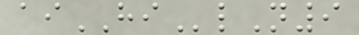aiHIlN9
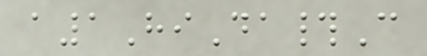a1HiDa#C
